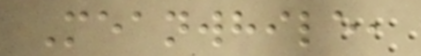Meanwhile,
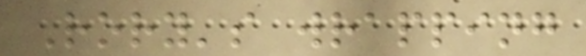Rory's wrapping
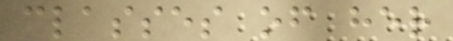classes of her
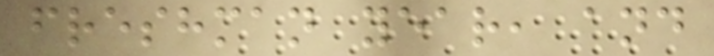freshman year, and
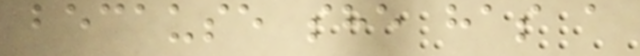because she has a
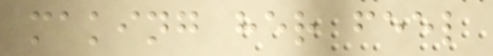making her feel
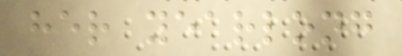her yearlong
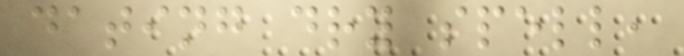dating dry spell,
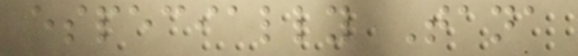especially Tana
